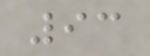93
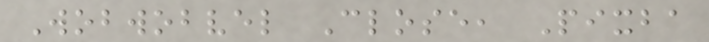Wobwobvel Close, Pixba
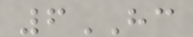6HC
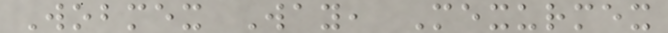Wobmex Way, Mexurmex
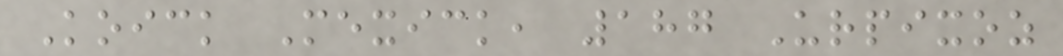Koick Mexick, 187 Urpixoz
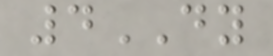4DY
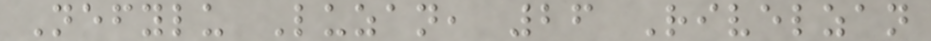Nefylu Luzan, 26 Rivelzan
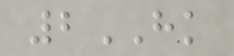2HK
